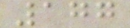177
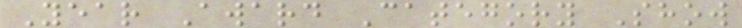Year Award Category Show
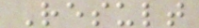Result
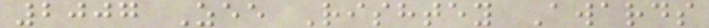2007 Zee Rishtey Awards
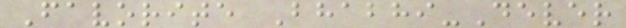Favorite Bhabhi-Dever
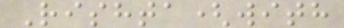Rishta(with
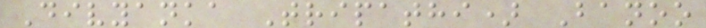Divyanka Tripathi) Banoo
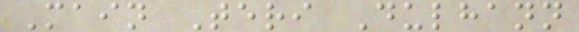Main Teri Dulhann
